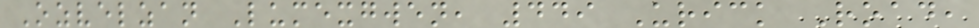Ozvelzan Lumexgwen, 449 Urick Road,
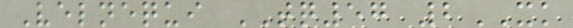Velnequi TQ57 2XK
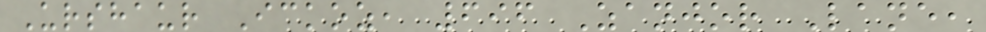Urshaur Ickoz, 696 Zanjor Lane,
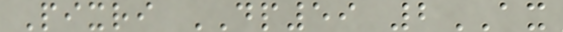Pixri DP59 2AX
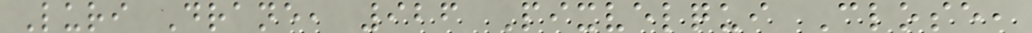Luri Drane, 926 Pixvelqui Close,
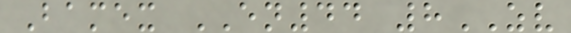Bamex EN44 8ZV
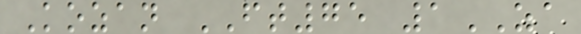Kozan FT75 1ZA
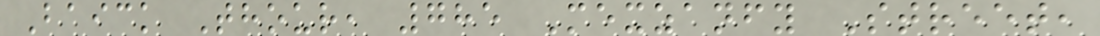Baick Thour, 785 Mexzanfy Street,
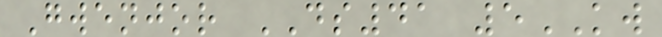Gwenjor DS41 5KW
